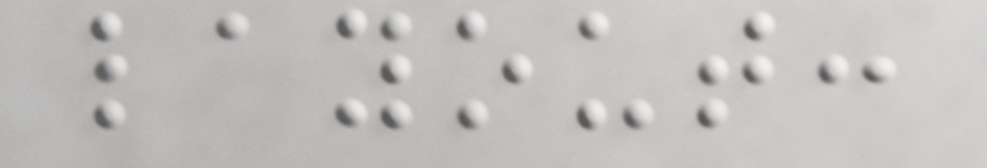layout:
